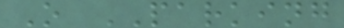O PARKING
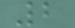2
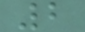2
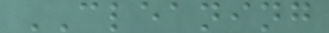CLEANING
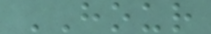HOUR
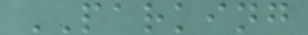PARKING
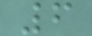6
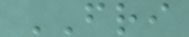FRI
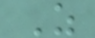Z
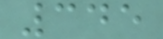345
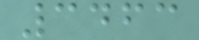3463
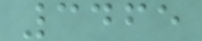3465
